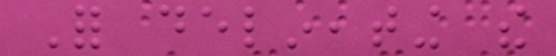For delineating the
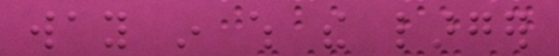way in which the larger
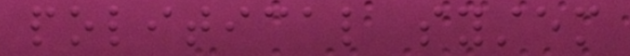political system
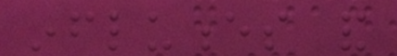influences and
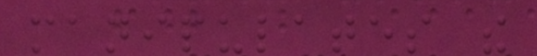manipulates the
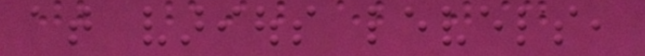at various levels,
